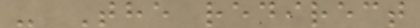- The redirect
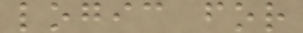logic for
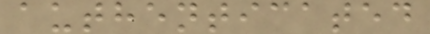authenticated
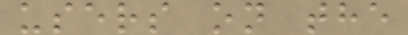users on the
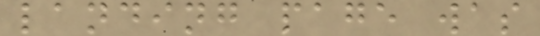landing page was
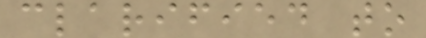clarified to
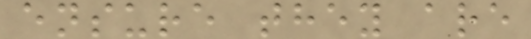ensure they are
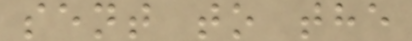sent to the
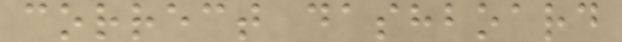correct dashboard
